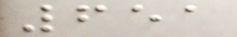651
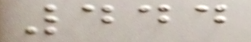444
